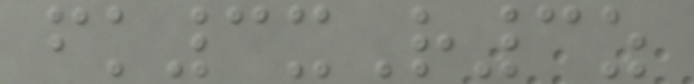fk3xR3z
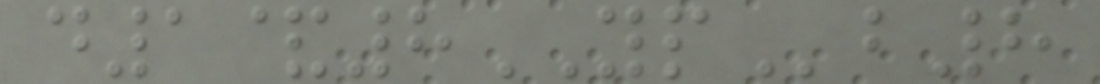d1&8YPb8
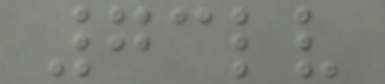73lv
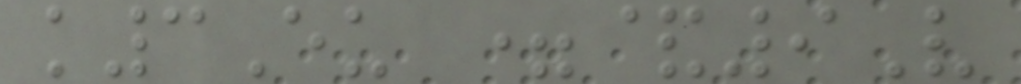k3Eu =&9V
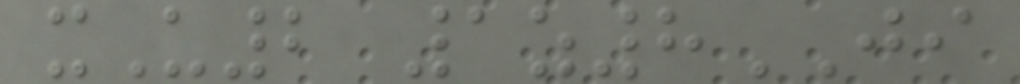xU2 1z8JI
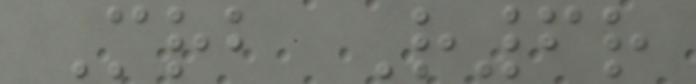Mrb R6r
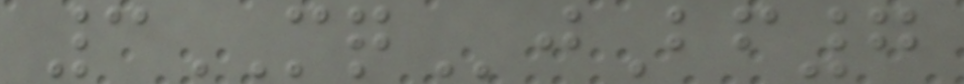3MQjBf7
